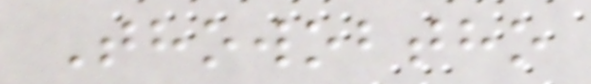Thowobtho
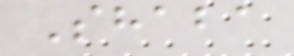Shaba
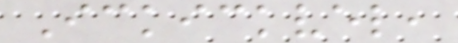Ickickvel,
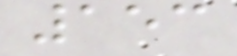153
